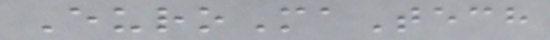EuroMaTech
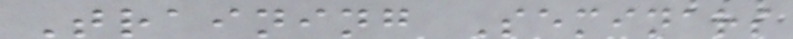Training Seminars
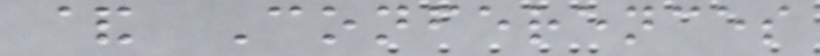& Conferences
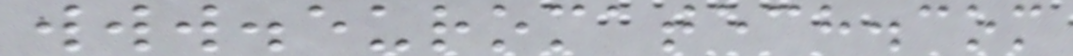www.euromatech.com
